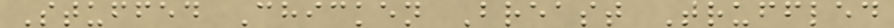Stuffed Chicken Breast Truffled
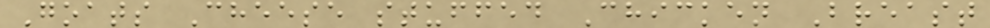Goats Cheese stuffed Chicken Breast
